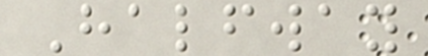Halfway
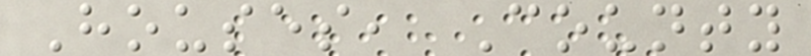Houses, County
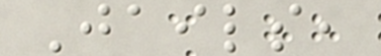Jails,
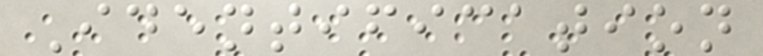Identification
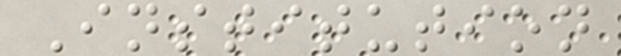Institution
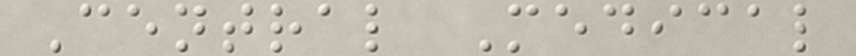Central Medical
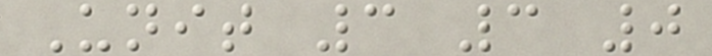Unit 3 3 0
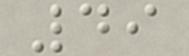49
